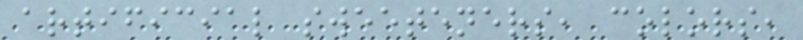artificial sweeteners, colors,
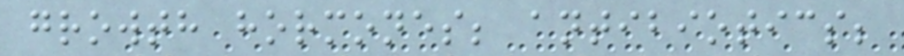growth hormones; antibiotics;
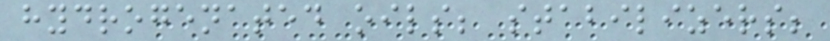hydrogenated oils; stabilizers;
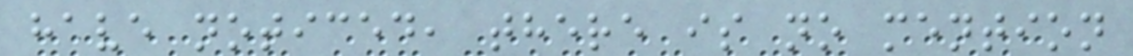have noticed, there is no mention
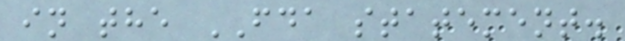in the FDA statement.
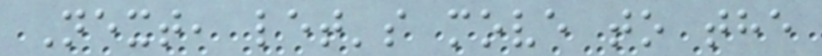Next, let's move to the
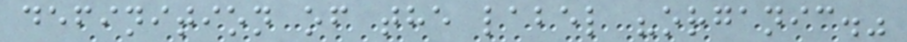definition of the label "organic."
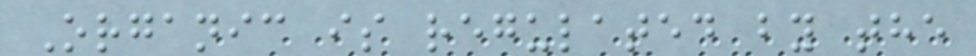Organic is regulated by the
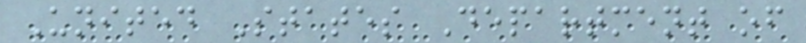United States Department of
